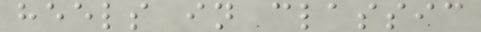heels in classic
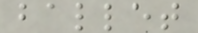ballet
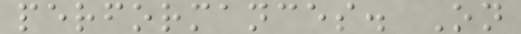performances. On
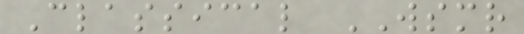Classical WSMR
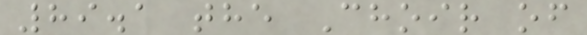89.1 the Choir of
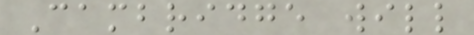Cambridge will
